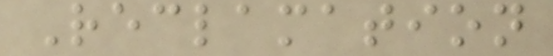Reclamation
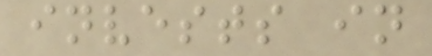invests in
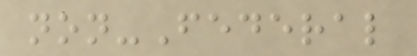non-Federal
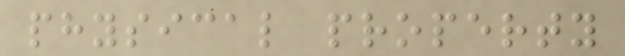physical property
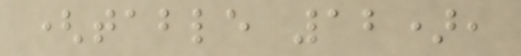(table 12),
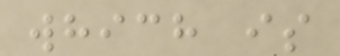which is
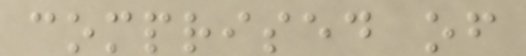comprised of
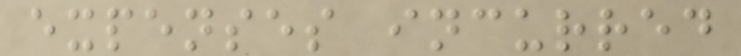expenses incurred
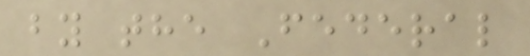by the Federal
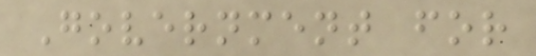Government for
